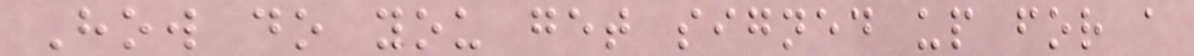How do you get signed up for a
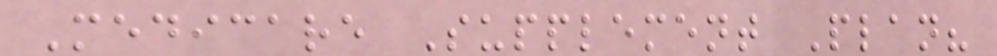Medicare Supplement Plan?
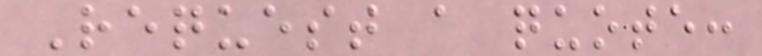Request a quote:
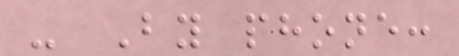- By phone:
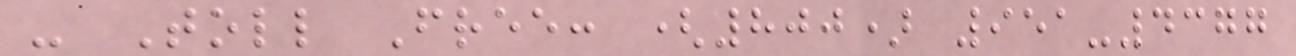- Toll Free: (800) 951-4377
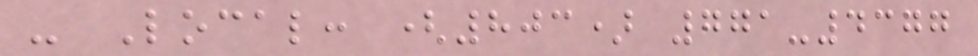- Local: (803) 771-4377
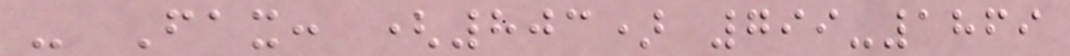- Fax: (803) 799-1869
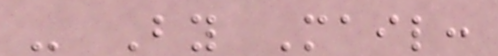- By Mail:
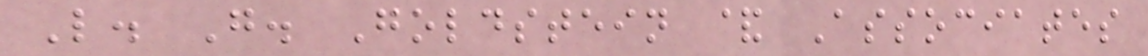L. G. Goldstein & Associates
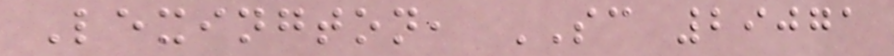Lexington, SC 29071
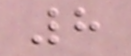8
